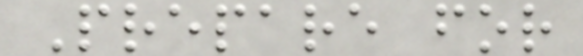Prepare for
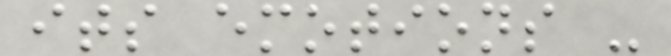its emotions -
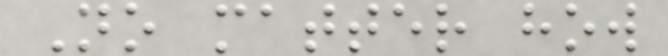No matter how
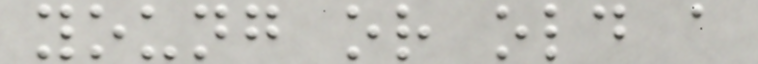young or old a
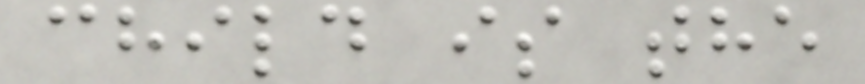child is the
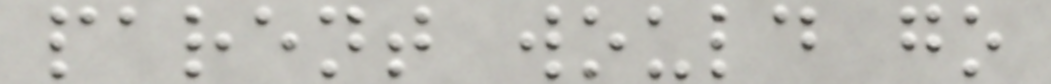parent would go
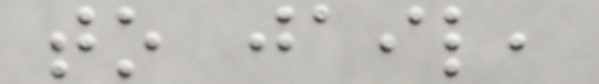to jail,
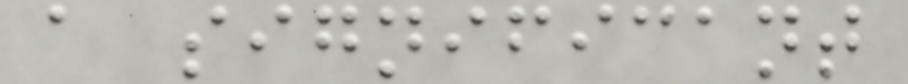a significant
